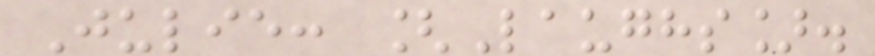Julie: [Laughs].
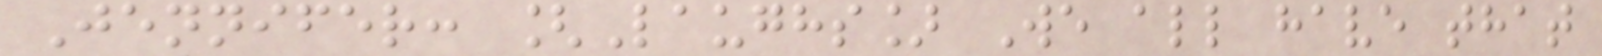Jennifer: [Laughs] We all have that
